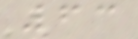63
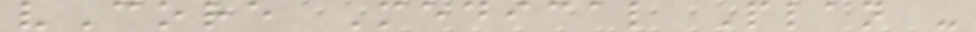vCore Medical Plan -
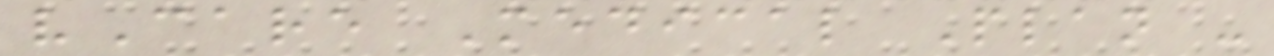vCare Medical Plan -
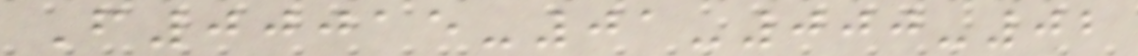F00015-01-000-02
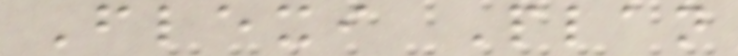Flexi Plan
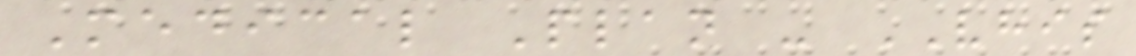Medical Plan - VHIS
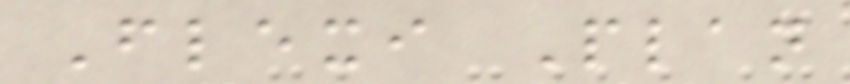Flexi Plan
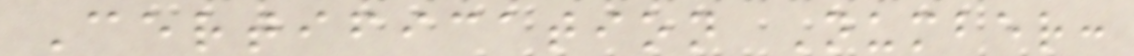Certification Number:
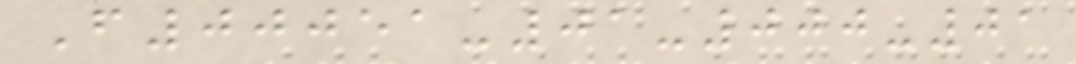F00051-01-000-01
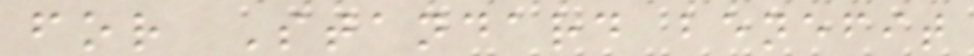for Standard benefit
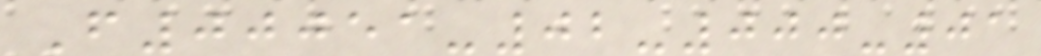F00051-02-000-01
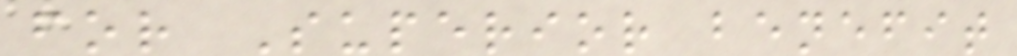for Superior benefit
